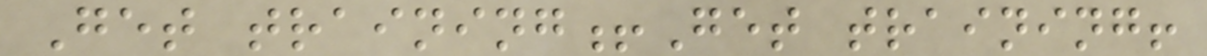Get training!Get training!
